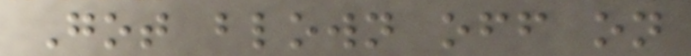Got blown off on
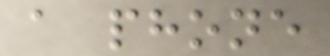a phone
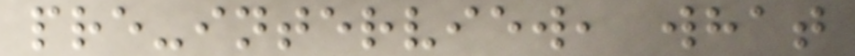pre-interview, what
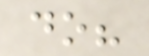do?
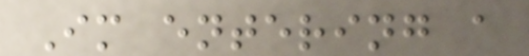Im entering a
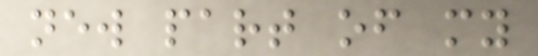new part of my
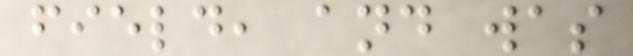field, and was
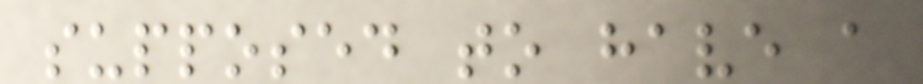supposed to have a
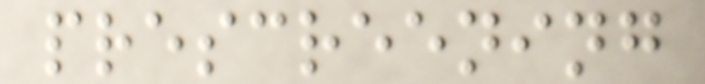prescreening
